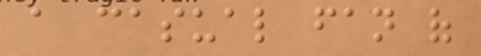a casual fan of
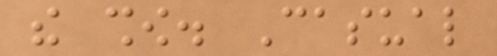the show. Casual
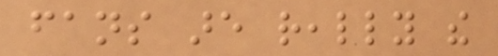fans are really the
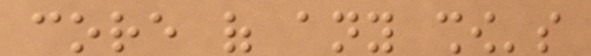core of any show's
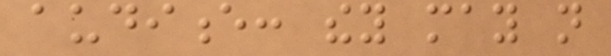audience: they may not
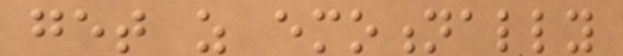get as emotionally
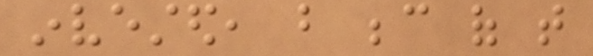invested, but because of that
